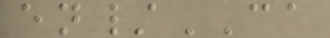en/CA
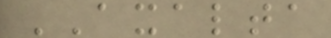AXALTA
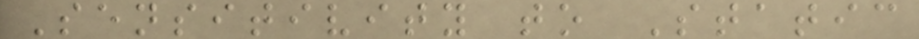Sensitivity to Static
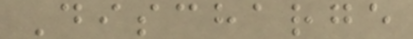Discharge
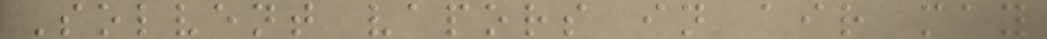Solvent vapors in air may
